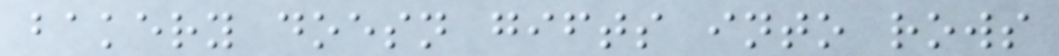bakery doesn gifts into rows
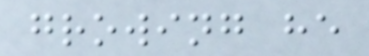growing he
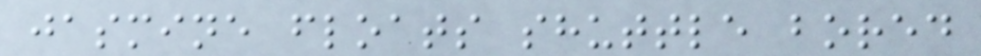jasmine floats shuttle bored
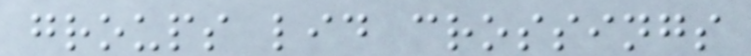groups lid crossings
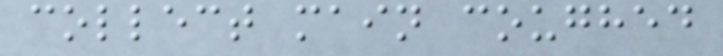collect main coughed
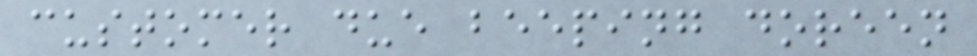customer due beeping doreen
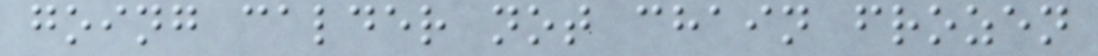going calder not chain frozen
